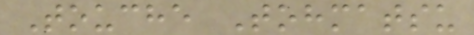Touche Tohmatsu
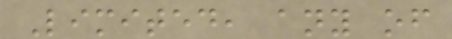Limited, any of
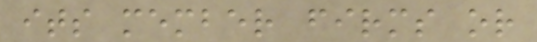its member firms or
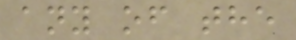any of the
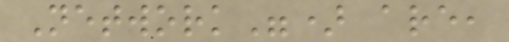Network") are,
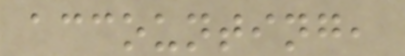accounting,
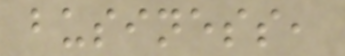business,
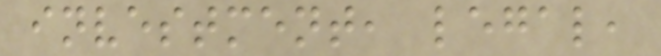investment, legal,
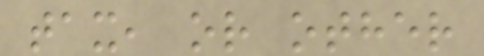tax, or other
